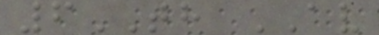6TH AV
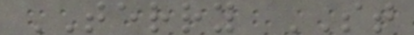TERRY ST
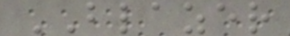BLAZER
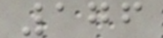176
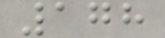178
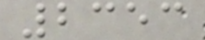2353
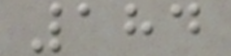184
